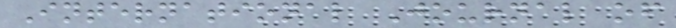International Journal of
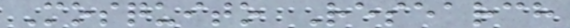Mosquito Research
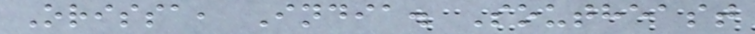Orissa, India. Southeast
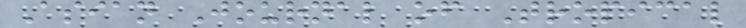Asian Journal of Tropical
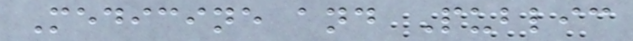Medicine and Public
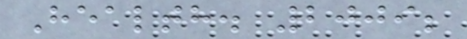Health. 2009;
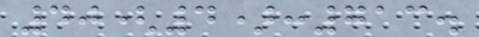40(4):713.
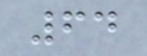64
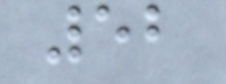52
